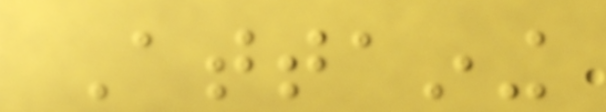Attaining
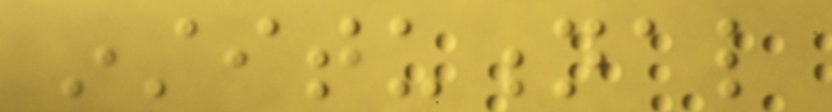institutional
